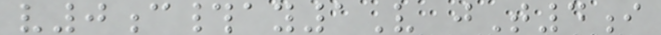v0c#ay1V jT4i
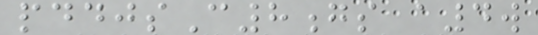pddjsC8gs a4w
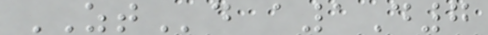ZTd a1D7
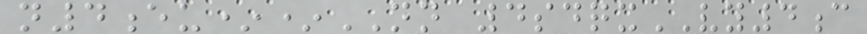n4eu**NN 4sdqxVY4c
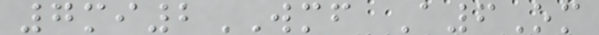7mi2WMF A6Om
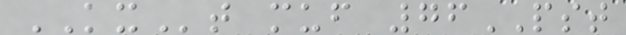KXt muf 76PST
